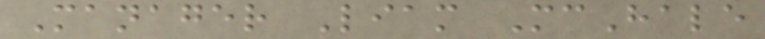Manager Liam McHale
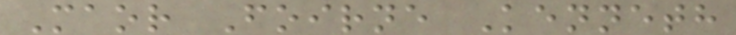Maor Foirne Kenneth
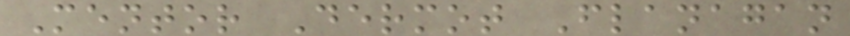Mentor Dermot Flanagan
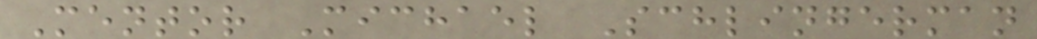Mentor Michael Schlingerman
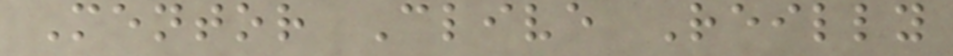Mentor Clive Reilly
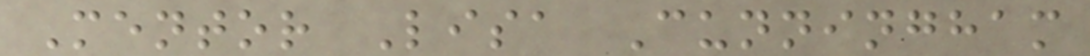Mentor Lisa Cunningham
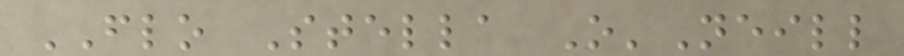FLO Stella O'Neill
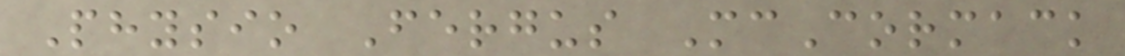Physio Fergus McCormack
